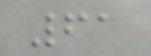61
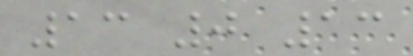13 0 13
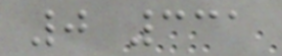0 331
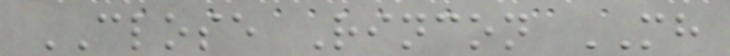CLOSE Rincon MH
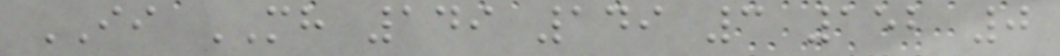II MH 149 149 3 152 0
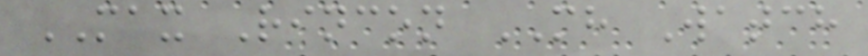MAX Rincon MH Watch
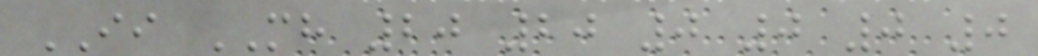II MH 20 20 0 0 0 0
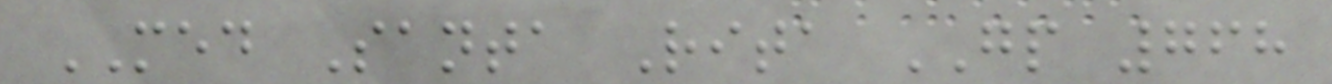MED Santa Rita GP 768
